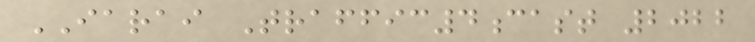IARAI Traffic4cast 2022
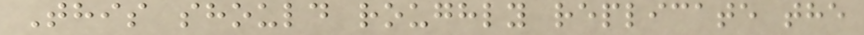This should roughly replicate the
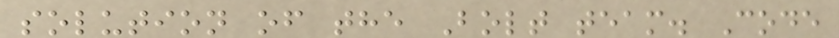solution of the Bolt team. Code
